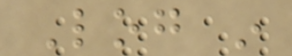Log in
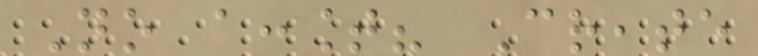No account? Create
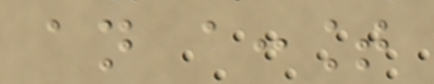an account
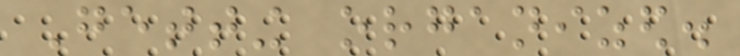Getting organized.
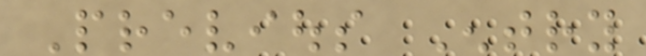Previous Entry
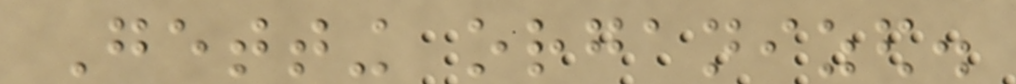Getting organized.
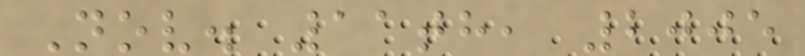Nov. 11th, 2005
